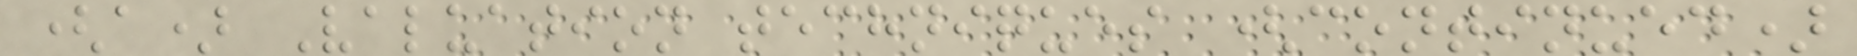(a) Valuation techniques (continued)
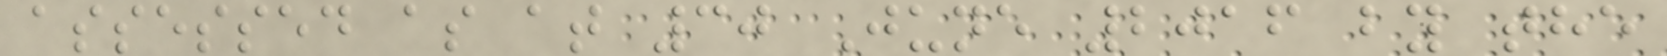assessed as at 30 June 2016 by the
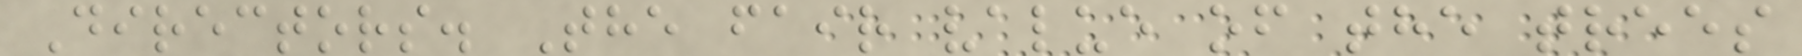Directors. The fair value of the trees
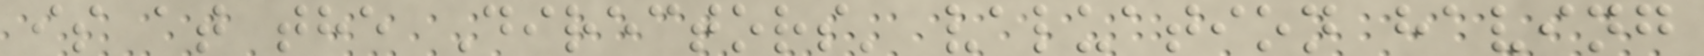is at the Directors' valuation having
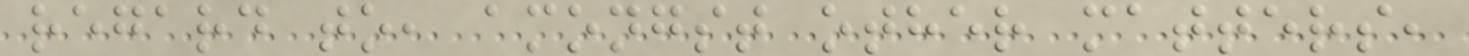regard to, amongst other matters,
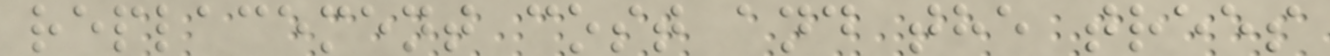replacement cost and the trees
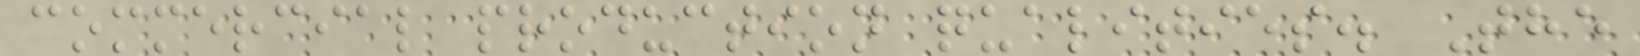commercial production qualities. The
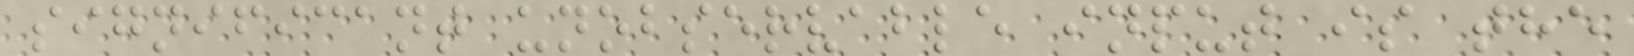significant unobservable input is the
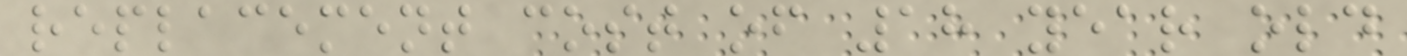replacement cost of 18 year old
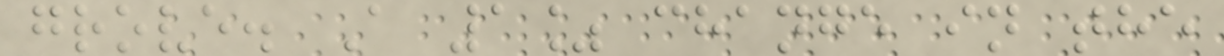grove. A 1% change in the
